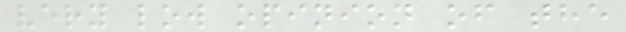very low opinion of the
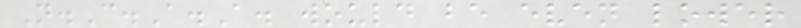N.C.A.A. would be even lower
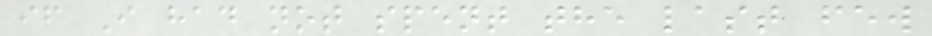if I had not spent the last few
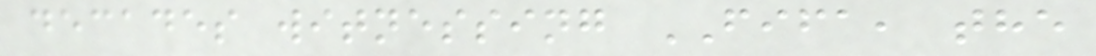decades witnessing FIFA, the
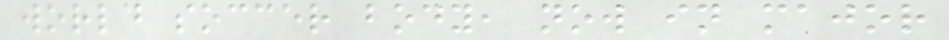world soccer body, now in major
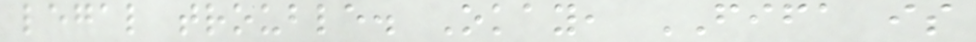legal trouble. Okay, FIFA is
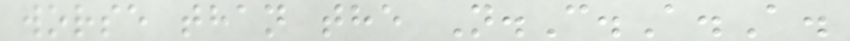worse than the N.C.A.A.
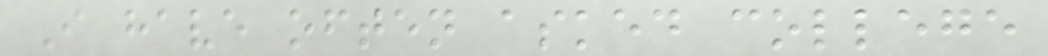I have often asked college
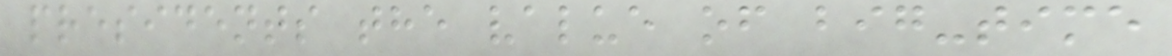presidents the value of big-time
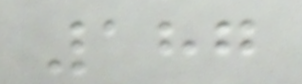187
